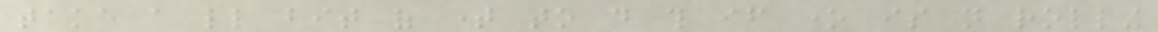take a little bit of time to do this if one is not rolling
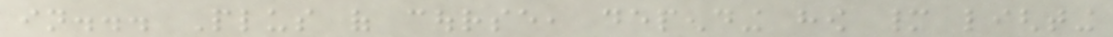in... Plus of course, depending how many lighting
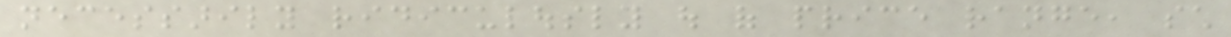necessarily ridiculously out of price range, such
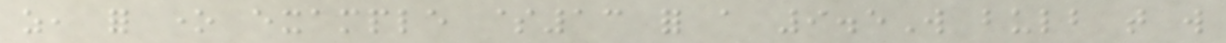as, for one example $13 for a 9.5W bulb that will
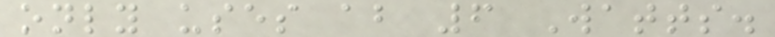only uses about 6 Watts.
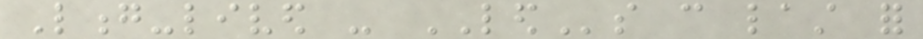Long-lived - LEDs can last for
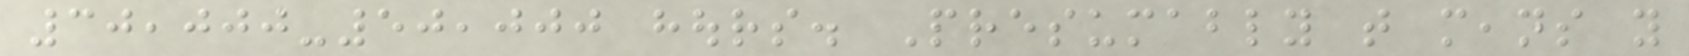30,000-50,000 hours. Presumably that means you
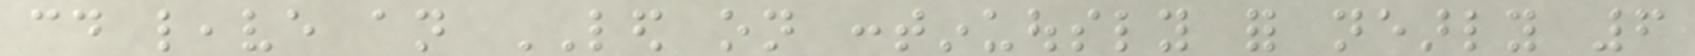could leave an LED on continuously for nearly 6
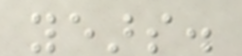years.
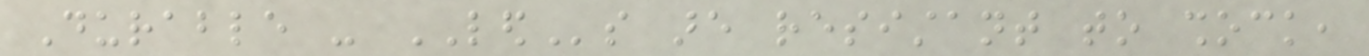Durable - LEDs are resistant to shock,
